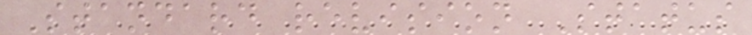Standard revision Status
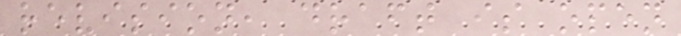revision, draft is open
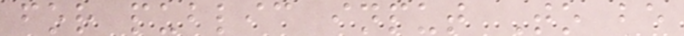for public input To be
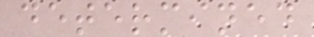determined
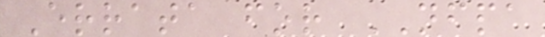Errata for NFPA
